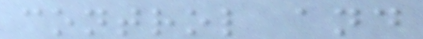control and
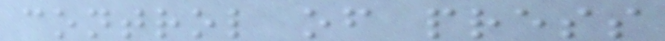control of press
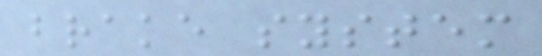brake system
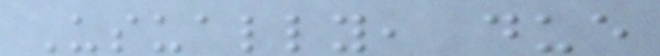Usually, due
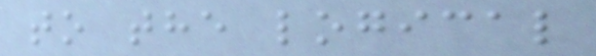to the logical
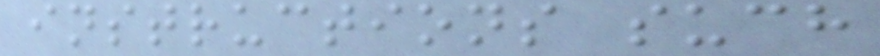instructions such
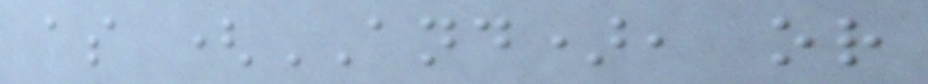as (AND), or
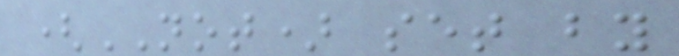(NOT) set by
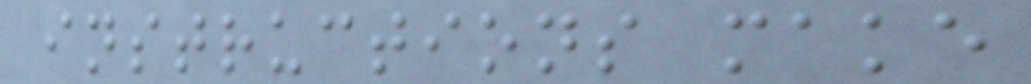instructions make
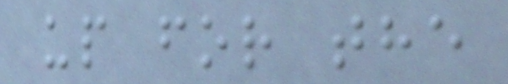up for the
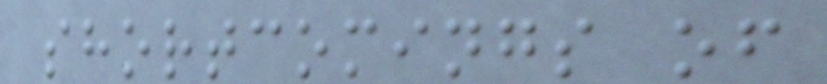shortcomings of
